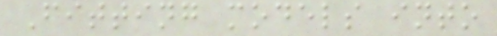Fitting models into
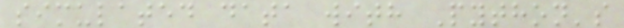simulated data with Python's
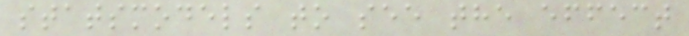statsmodels to see the effect
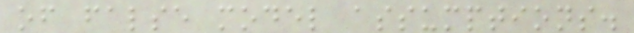of false model assumptions.
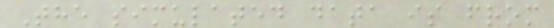The simulated data is from
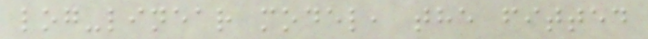log-linear model, the fitted
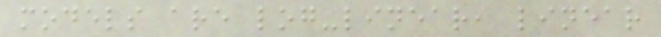models are log-linear, linear
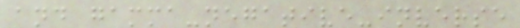and gamma-negative-inverse
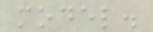model.
